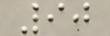90
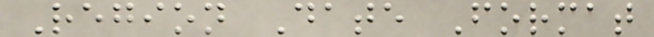Region Date Format
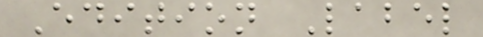Edition Label
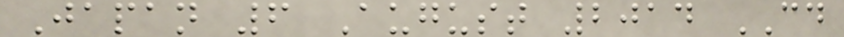Japan 6 August 2014 CD
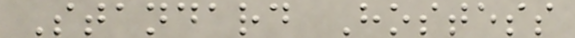Standard Hostess
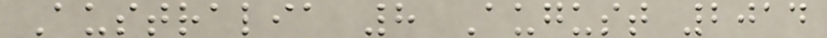Australia 8 August 2014
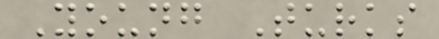Young Turks
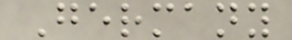Germany
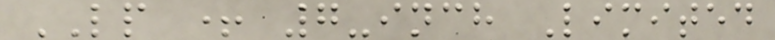LP + 7-inch Limited
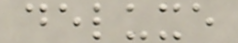deluxe
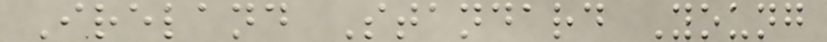Ireland Standard Young
